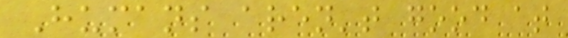Humans aren't good at
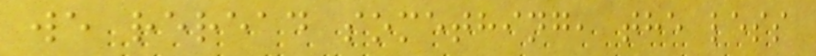we reread something, the less
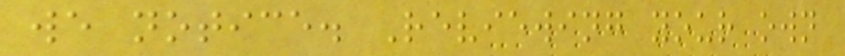we notice. Reviewing your own
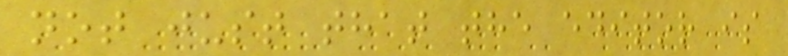not just that the editor is
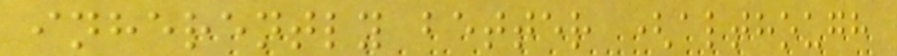inherently better (although
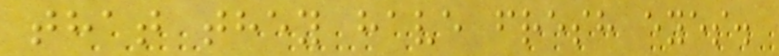that they have fresh eyes.
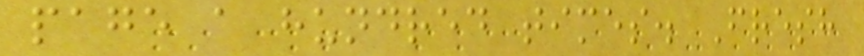page a hundred times. Fresh
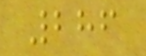286
